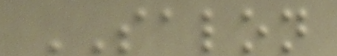SALON
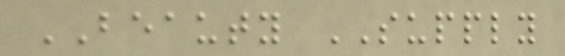BEAUTY SUPPLY
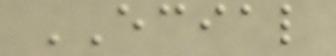ECIAL
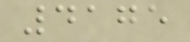4175
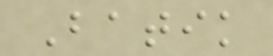Batik
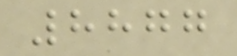8877
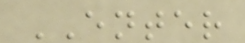ENTER
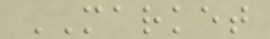MARKET
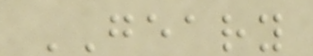GEARY
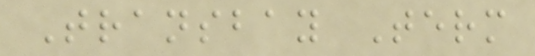Transbay Term
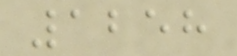1258
